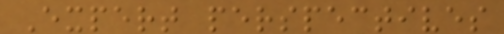Expert perspectives
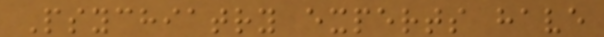Psychiatry experts have
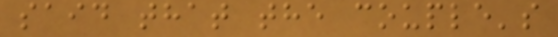said that the couple's
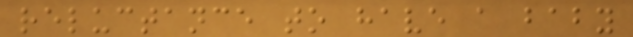reluctance to have a baby
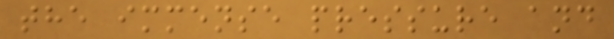the immense pressure and
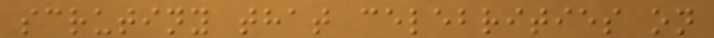scrutiny that celebrities on
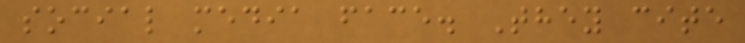social media face. They cite
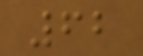62
